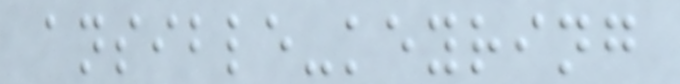ansible-keyring
